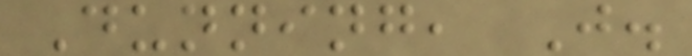Dunning, J.
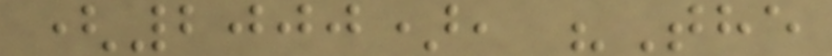(2000), "The
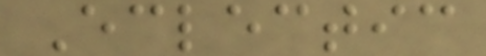Eclectic
